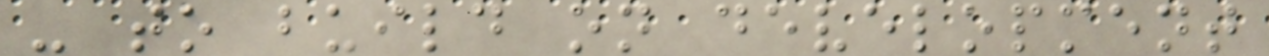- to build on development
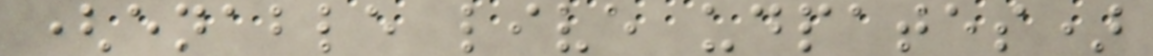(enable live udpates)
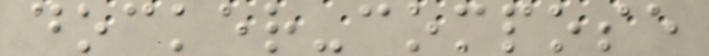docker-compose
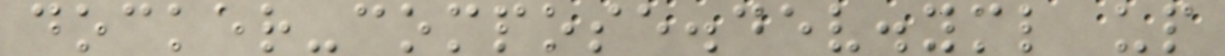docker-compose.dev.yml up
